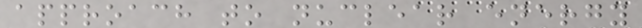approach to nuclear energy
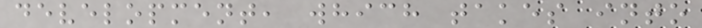development, which takes into
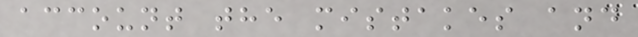account the mistakes and
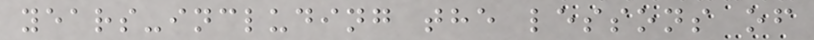years-including the lessons of
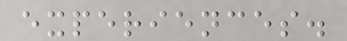experiences.
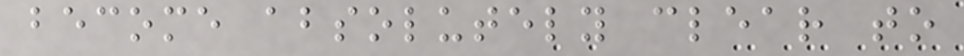become absolutely clear to
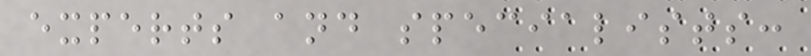experts and specialists:
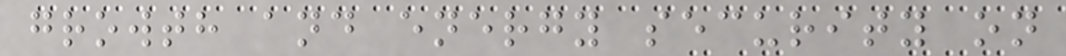growth and energy security on
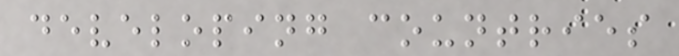developing countries
